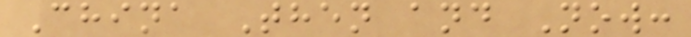China Then and Now:
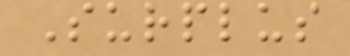Surplus
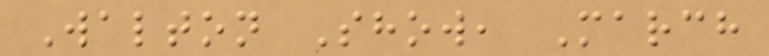Walton Show, March
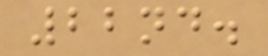22nd.
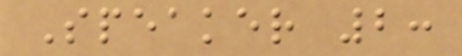Speaker 2:
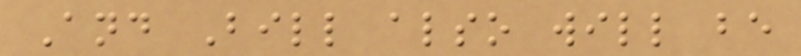And Bill also will be
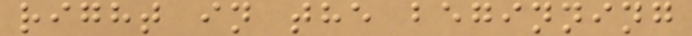right in the beginning
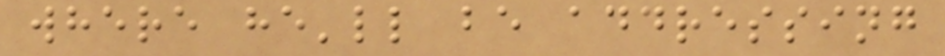where he'll be addressing
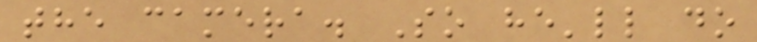the camera. So he'll do
